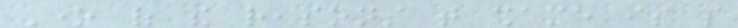One of the reasons that shame is so
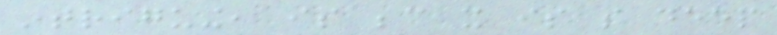intriguing, is because it is so deep
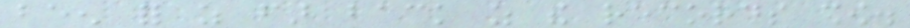been for as far back as the records show.
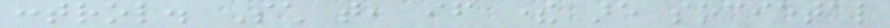control. Such that, if there are societal
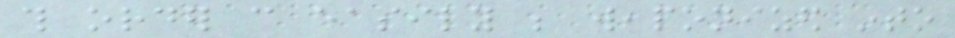this order can easily be weaponized into
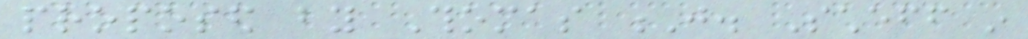proposed by Thomas J. Scheff in
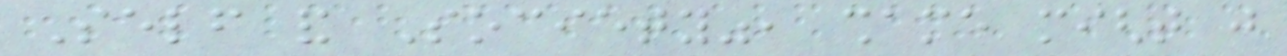Self and Society", shame might just
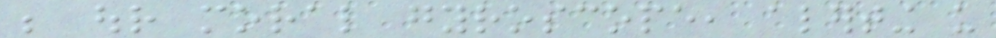be our moral gyroscope, alerting us
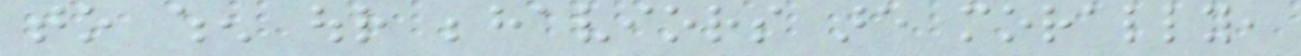to when our behaviors are morally,
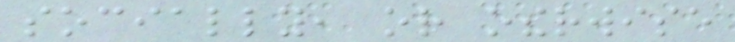socially, or otherwise
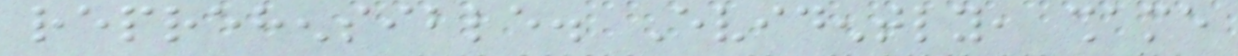reprehensible. Evidently, shame
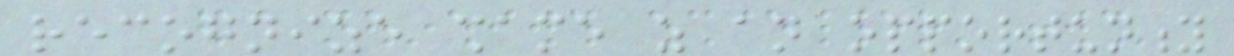recognize shame as an opportunity
